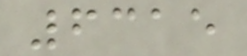6315
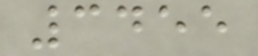3455
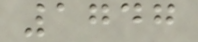1747
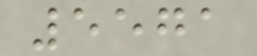5571
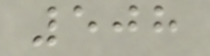508
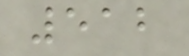512
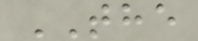THE
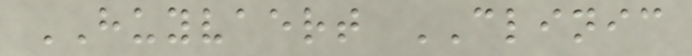HUYVAERT CLINIC
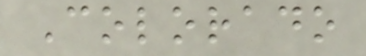Colorado
